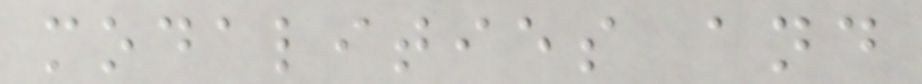modalities and
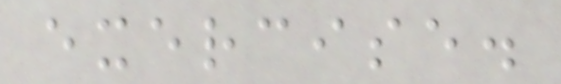exercise.
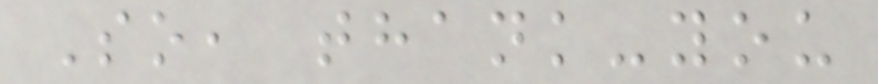So, thank-you
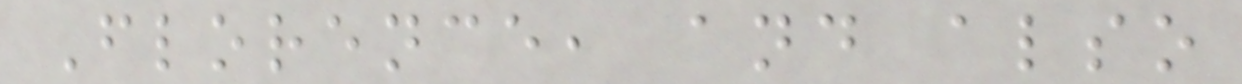Florence, and also
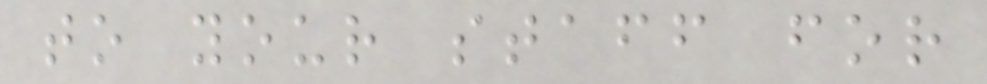to your staff for
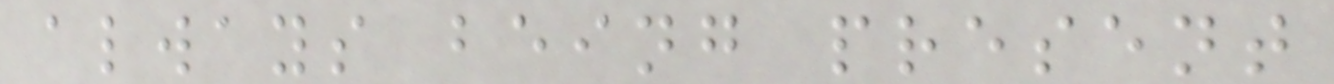always being present
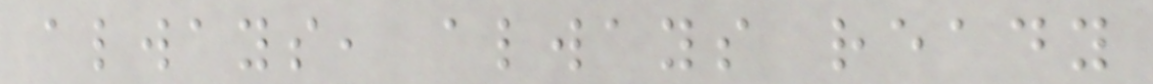always, always ready
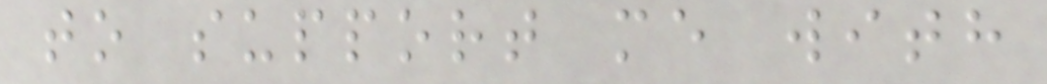to support me with
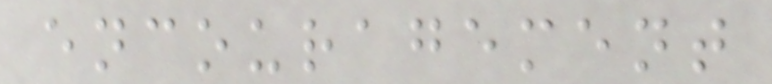encouragement
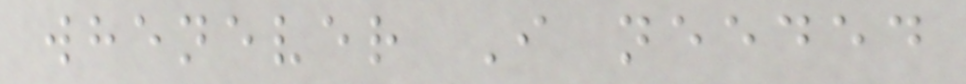whenever I needed
